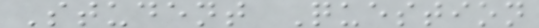Student Question
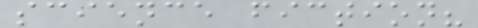science fiction?
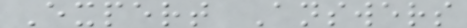Expert Answers
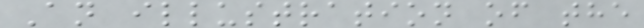An illustration of the
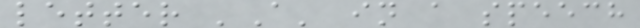letter 'A' in a speech
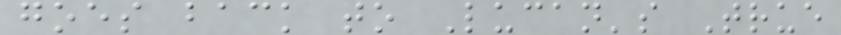goes back to Lucan's True
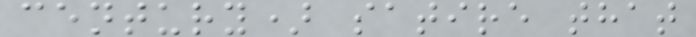century) satire that
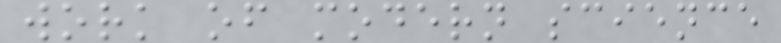work of modern science
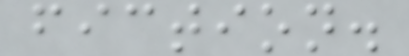fiction.
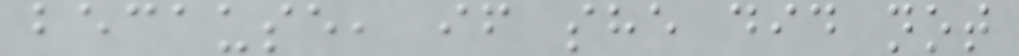because, if she did not
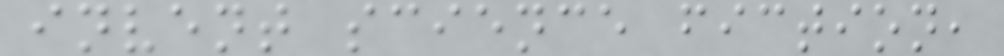invent science fiction,
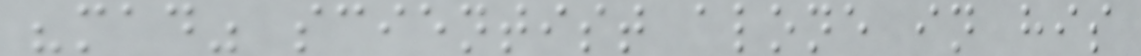"mad" scientist alone in his
